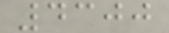4300
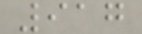917
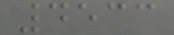4533
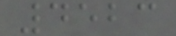4523
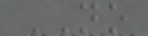NO
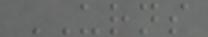URNS
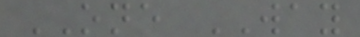ONE WAY
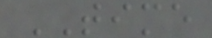TIME
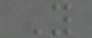Y
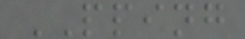PPING
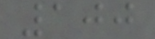100
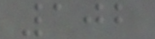102
